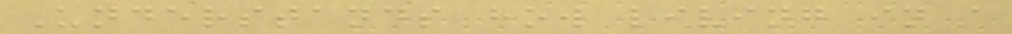Understands how living in a
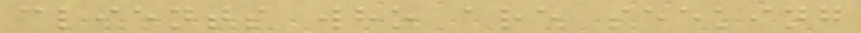clients who are seeking
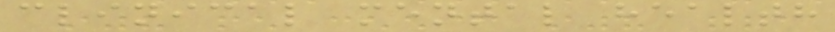clinical mental health
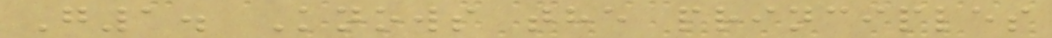G1. Knows the principles
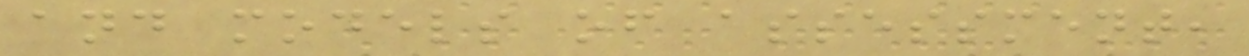and models of assessment,
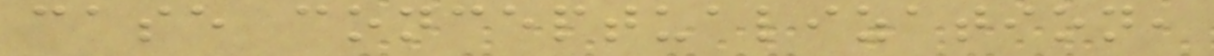case conceptualization,
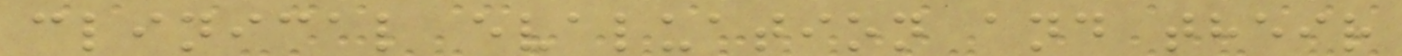clinical evaluation and their
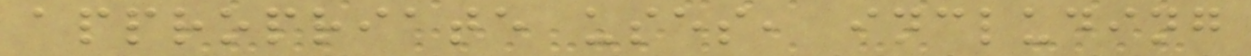appropriate uses, including
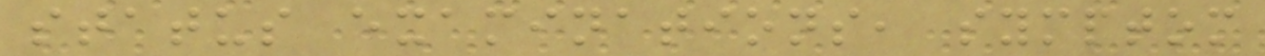status examinations, symptom
